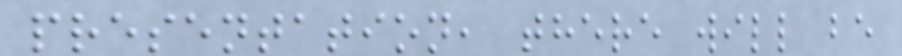presentation, there will be
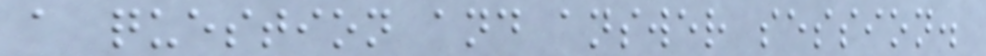a question and answer session.
